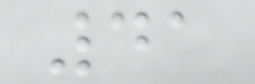41
